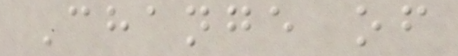Change of
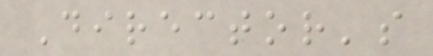Director's
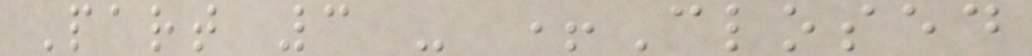Part 3 - +Closed
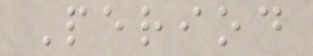Period
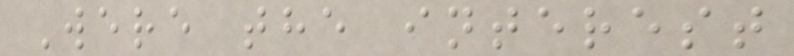Were the interest
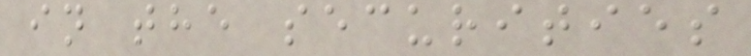in the securities
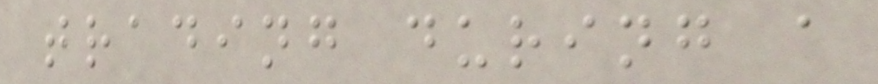trading during a
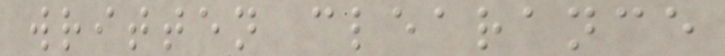written clearance
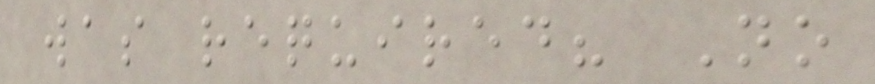was required? No
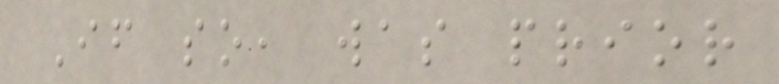If so, was prior
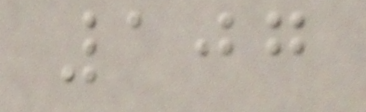107
